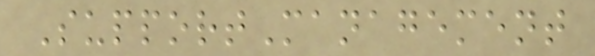SupportManagement
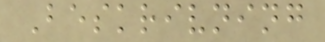Beskrivning
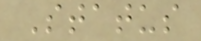Status
